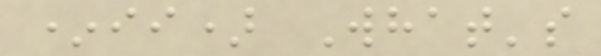*ii) What's
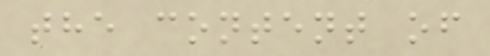the content of
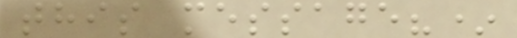this message?*
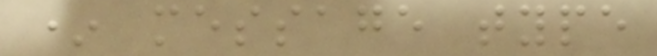* message type
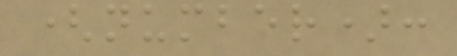(number):
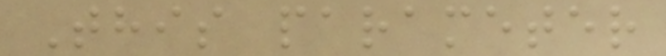This parameter
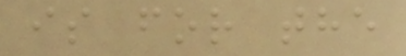is for the
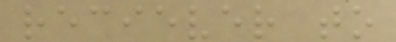reciever to
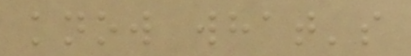know what's
